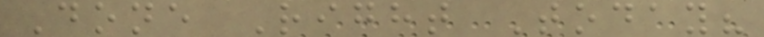Done Right Today?
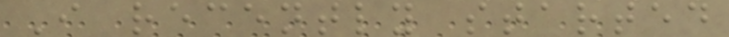I recently started
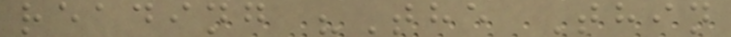reading "The Thin
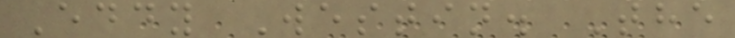Eddy Westin. The
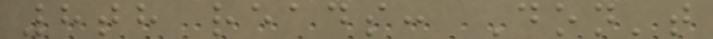8th reads: Don't
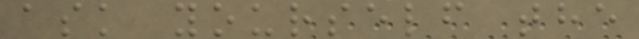ask yourself the
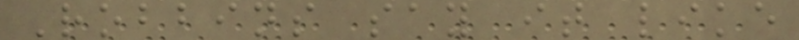Robbins say it like
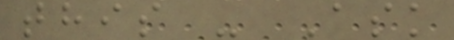this - Ask
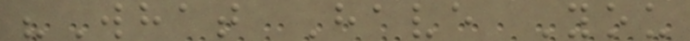"What Have You
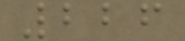226
